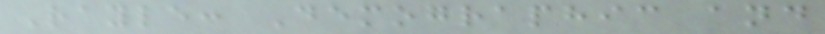Rayle: Demographic and
